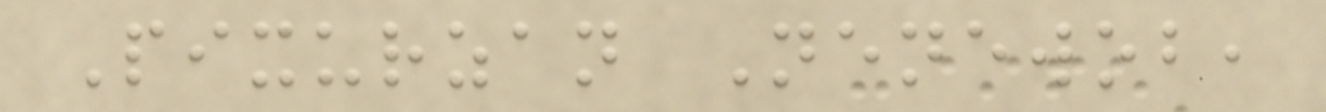Pixurzan Nenewob,
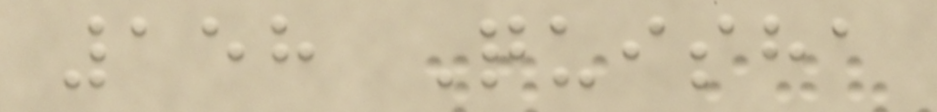158 Quisha
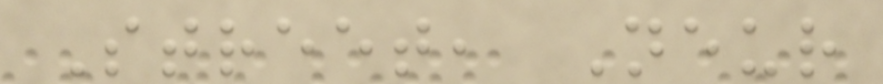Street, Neur
